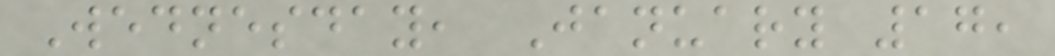Wednesday, January 17,
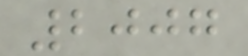2007
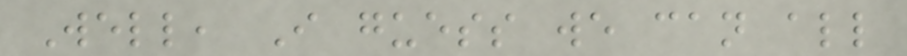Well, I guess we can all
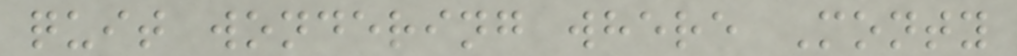quit wondering where Monty
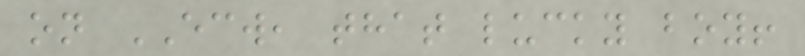on ECW, that lucky boy!
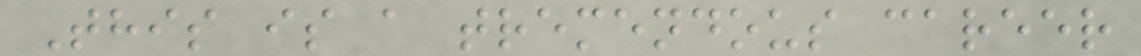This is a tremendous career
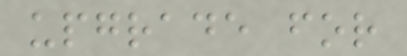upgrade for
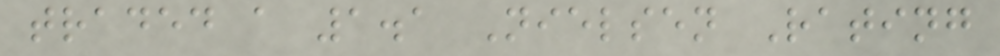traded a 1.1 Nielsen Rating
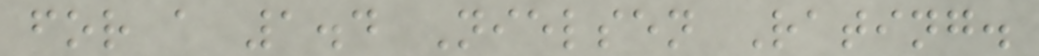for a 1.4 Nielsen Rating.
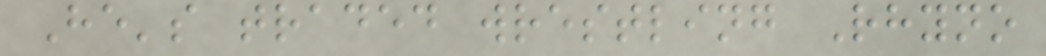He's traded wrestling Rhyno
